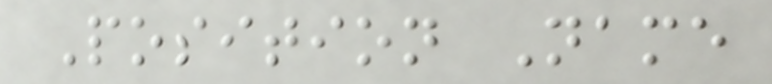Position Name
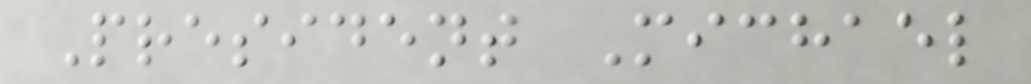President Michael
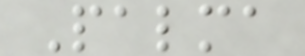Palma
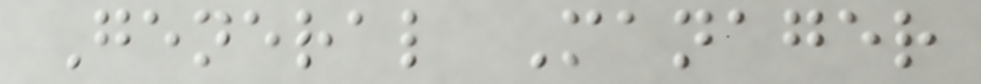General Manager
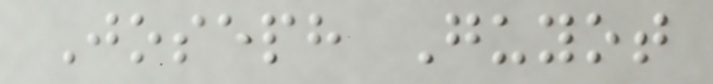Joseph Guyot
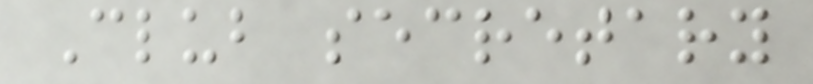Club secretary
